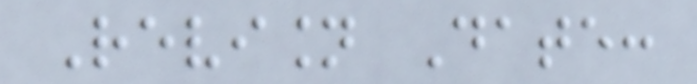Revision Date:
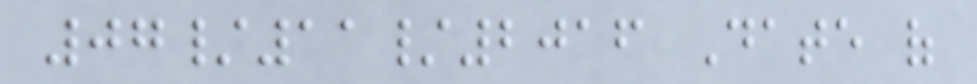07/11/2016 Date of
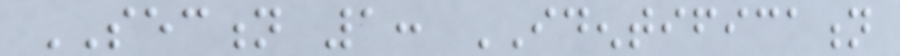SECTION 1: IDENTIFICATION
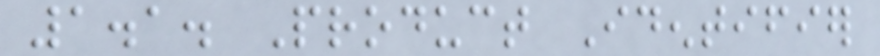1.1. Product Identifier
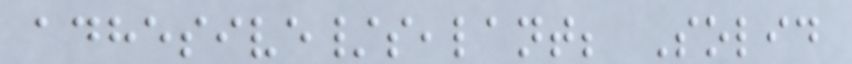adhesive/sealant; Solid
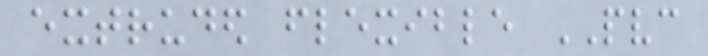extruded flexible PVC
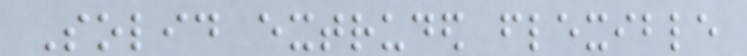Solid extruded flexible
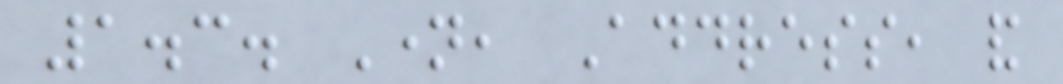1.3. Name, Address, and
